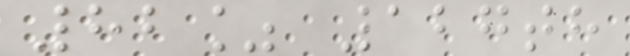82% 127th
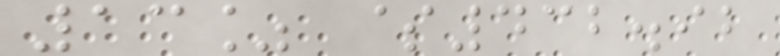13% $432.92
